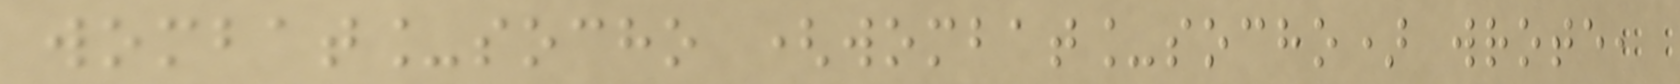wombat_socho (wombat_socho) wrote,
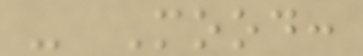- Mood:
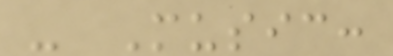- Music:
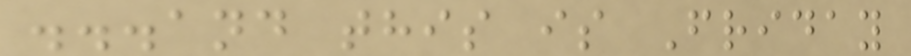...and this is Friday
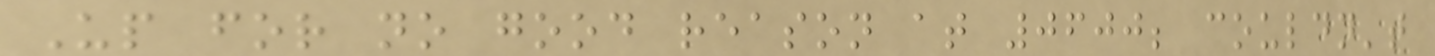Up for no good reason at 0600; couldn't
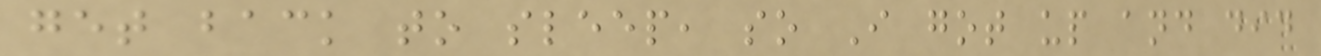get back to sleep, so I got up and did
